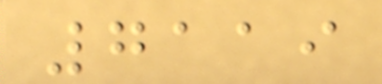7119
